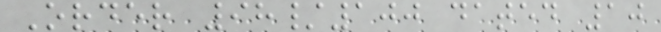Order 98/100 dated 10
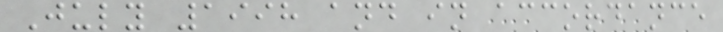July 1998 and in accordance
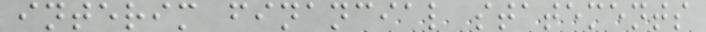interim financial statements
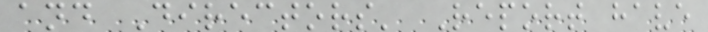and Directors' Report have
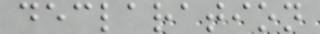declaration
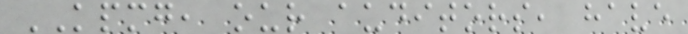KPMG, our auditors, have
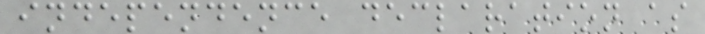independence declaration as
